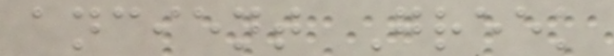ancient Greek
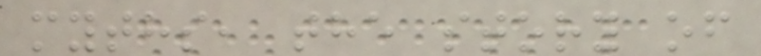myths, the story of
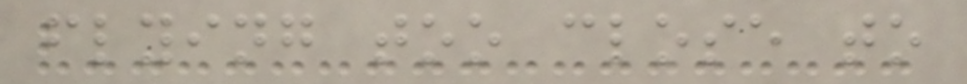flying too close to
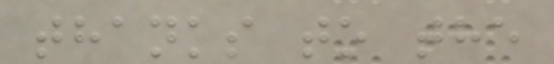thanks to the
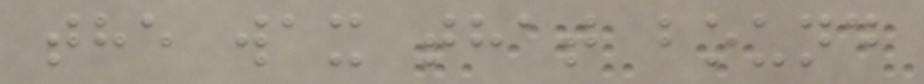the wax that bound
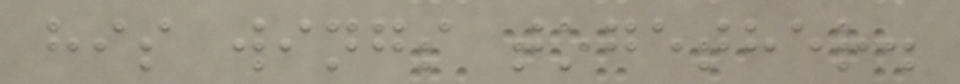his wings together.
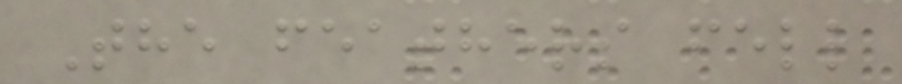The feathers fell
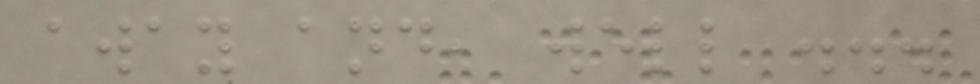away and, well ...
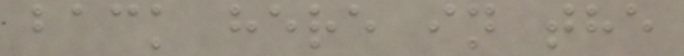back here in the
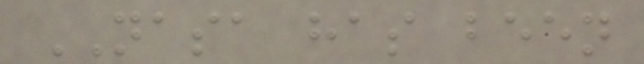NASA has been
